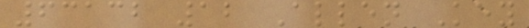63132 12 Allen Key
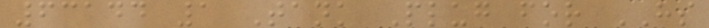63144 1 Tank Plug for HS
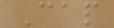Cap
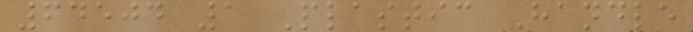64504 1 Plastic Handle
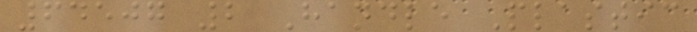64507 2 Handle Plastic
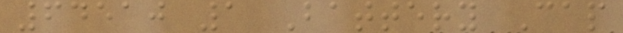64510 1 Battery Cap
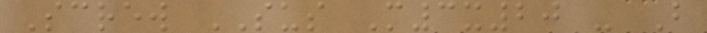Screw SUS M3x20 - B
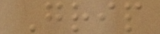Grip
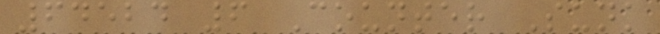64524 6 Counter Sunk
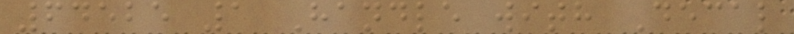64525 1 Handle with Decal
